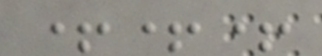+++
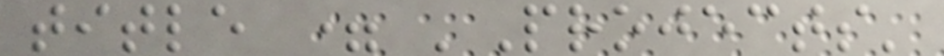title = 'Projects'
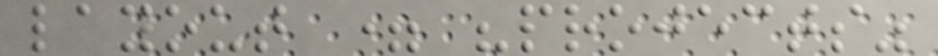layout = "projects"
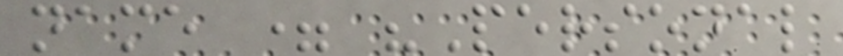name = "Personal
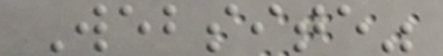Website"
